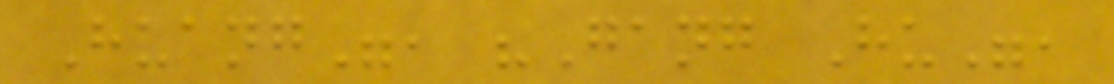Huang", "Gang Hu",
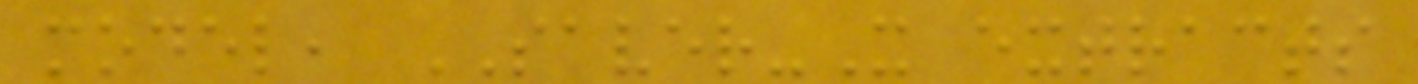model, SAVER-X extracts
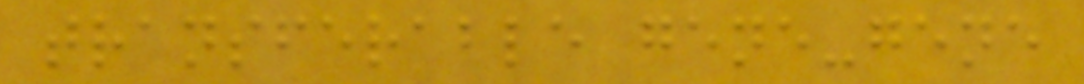transferable gene-gene
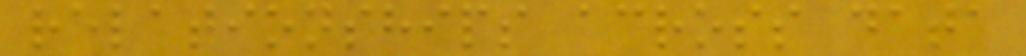relationships across data
